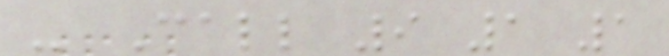- Call 9 1 1
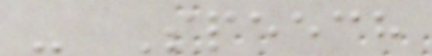- Speech
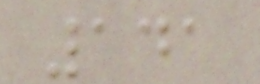141
